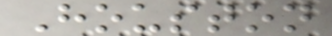Houston
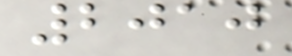2010
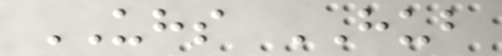UHS HUB
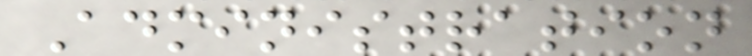Administration
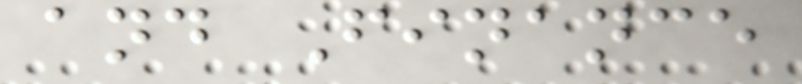and Finance
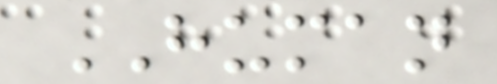HUMAN
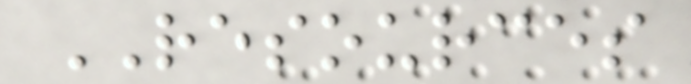RESOURCES
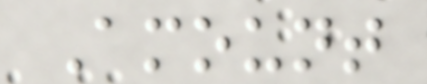Amount
